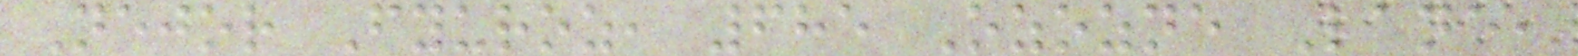Nejor Fyuroz, 685 Ozozne Lane,
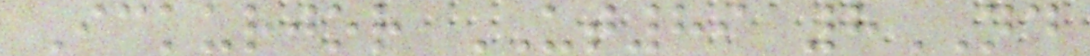Ickurjor UT89 8ND
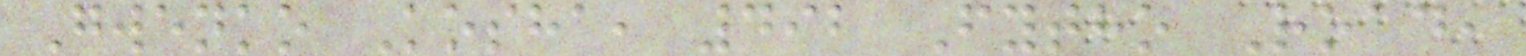Gwenko Kosha, 492 Fytho Road,
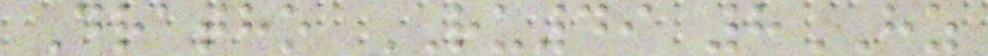Dratho RU49 8HZ
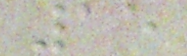15
